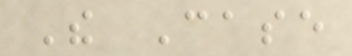The Case
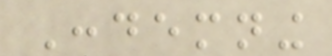Condemning
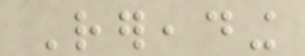Rereading
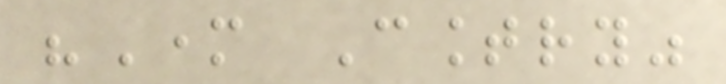"Mother Country"
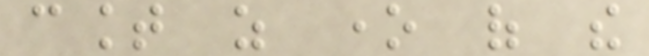count as one of the
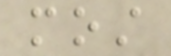most
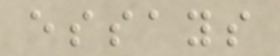essays
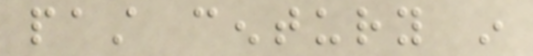past century in
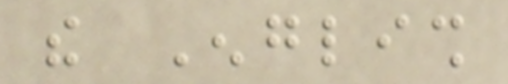the English
